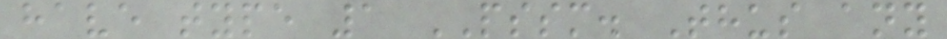have type 1 PSSM. Thus any
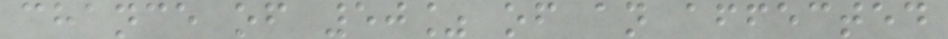chance of 50% of an affected
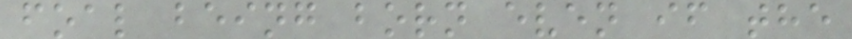foal being born even if the
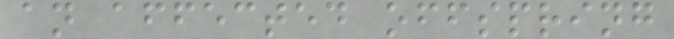an affected offspring
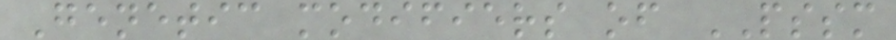Genetic modifiers of PSSM
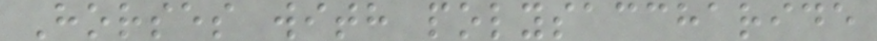Horses with polysaccharide
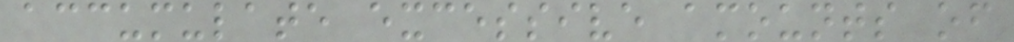accumulate excessive amounts of
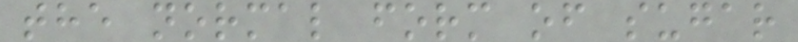the normal form of sugar
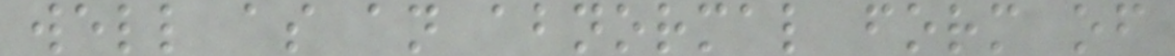well as an abnormal form of
